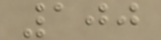100
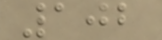102
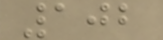102
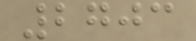2703
